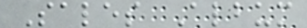Sales Album
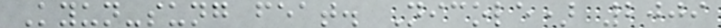Kyun-sung feat. Nicole) 2009
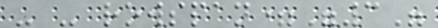- - rowspan="3"
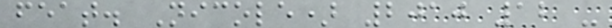feat. Nicole) 2010 12 -
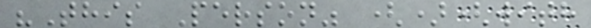"This Person" ()(with
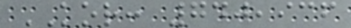KOR: 740,936
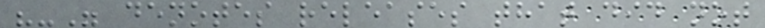"-" denotes releases that did not
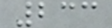233
